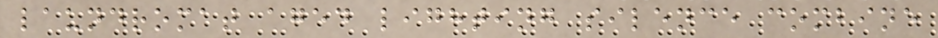laundromat aged lighting silence combine
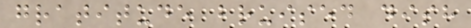gratitude bruised dish
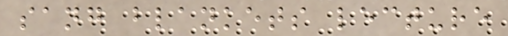sang blankets lecture
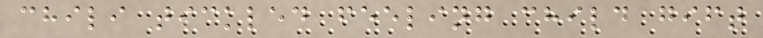chili tickled feeling child gift
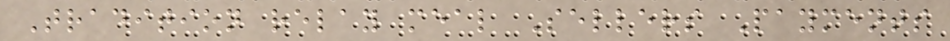Tradition relay meal Sellers Payments
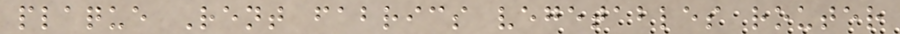plaque Rent fabrics vegetables router
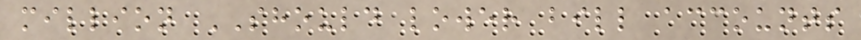million SHOULD lower bill accounts
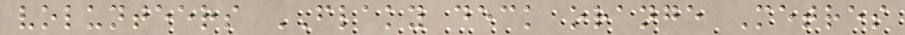volunteers FLAKY deck orange Metres
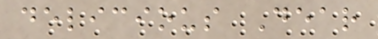delicious Dear
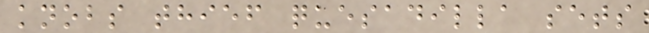knobs thief quesadilla sets
